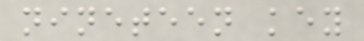nineteen key
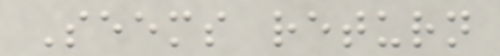Seems return
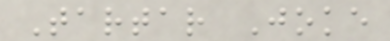Tartar Joke
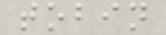tobin
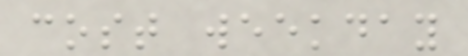cost weekday
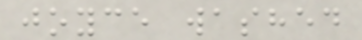joyce washed
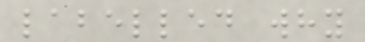labelled why
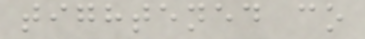tightened co
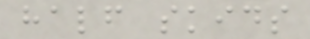half skids
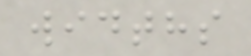widths
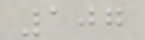107
